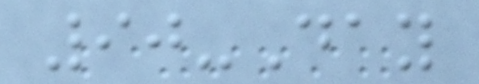90-Day
